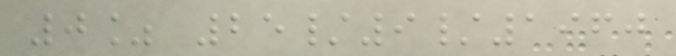0% 25/9/1960
